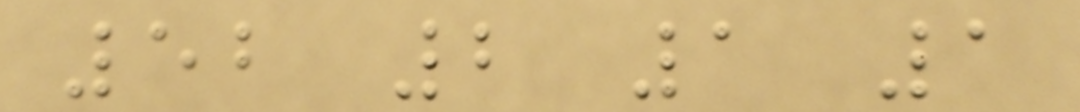52 2 1 1
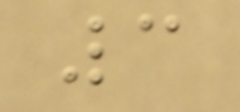3
